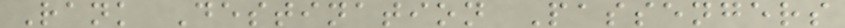Rank Destination Passengers
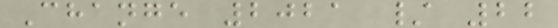Change 2021 / 22
